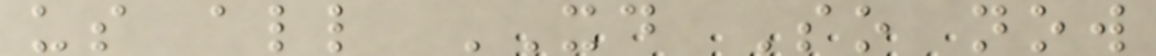us all XD So now
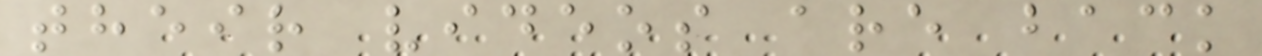their videos are back
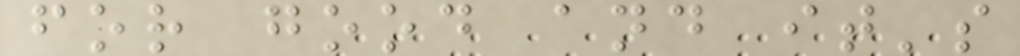for good and it's
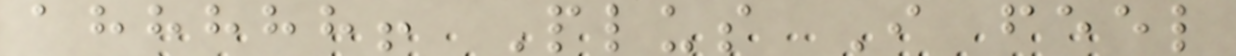ahhhhh! Plus I feel
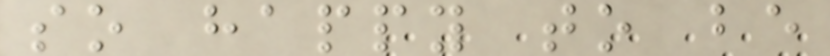so happy to be
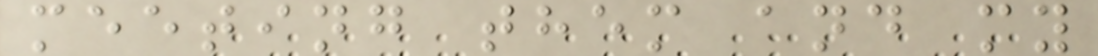meeting them and my
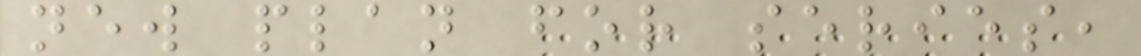new plan for series,
